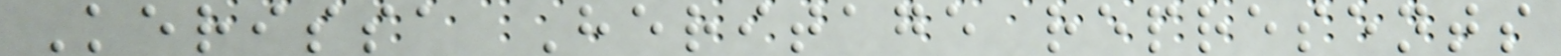Kerissa Heritage represents
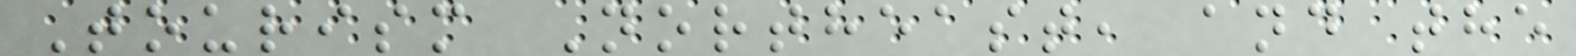Tourism Northeast, and the
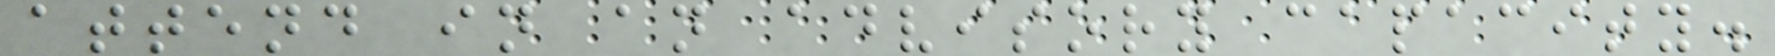attend in an advisory capacity.
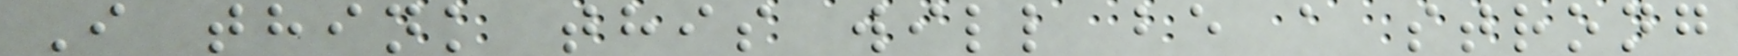I think this will be a strong
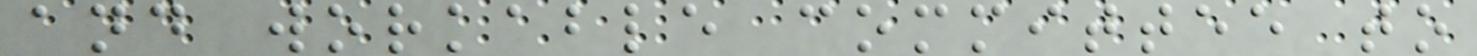and workable committee to
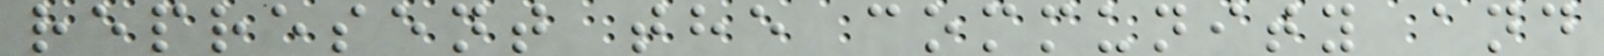represent the community and
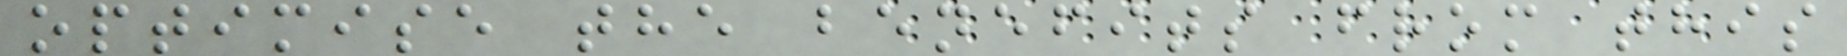optimise the benefits from this
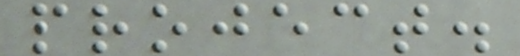project.
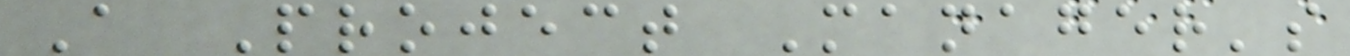A Project Manager's
